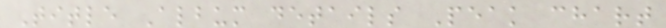Title Album details Peak chart
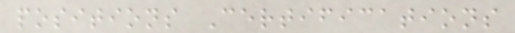positions Certifications
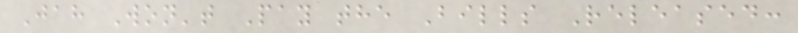Jah Won't Pay the Bills Released:
